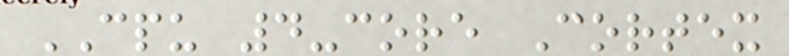CPU 4-core Cortex
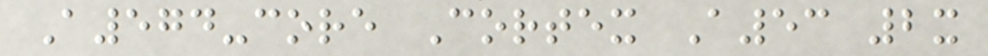A574-core Cortex A53 2x
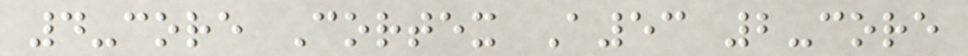4-core Cortex A53 2-core
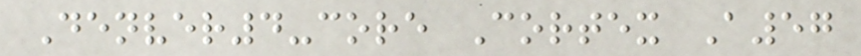Denver4-core Cortex A57
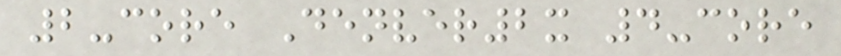2-core Denver2x 4-core
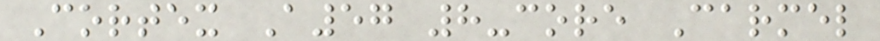Cortex A57 8-core Carmel
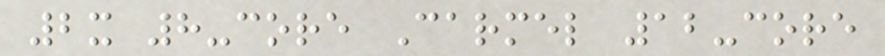2x 8-core Carmel 12-core
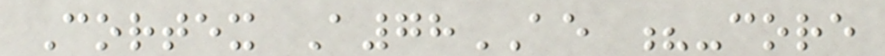Cortex A78AE ?-core
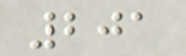201
